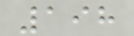198
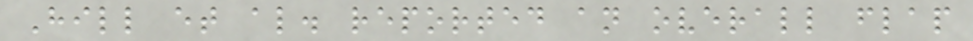Hill et al. reported an overall flap
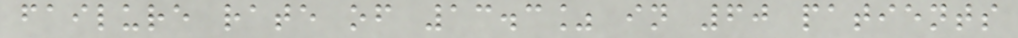failure rate of 13.3% in 60 patients
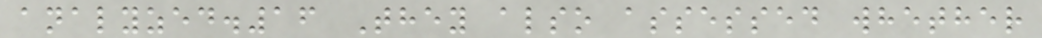analyzed.16 They also assessed whether
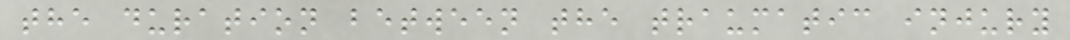the duration between the traumatic injury
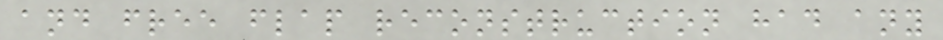and free flap reconstruction had any
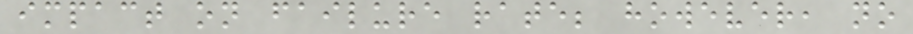impact on failure rate; however, no
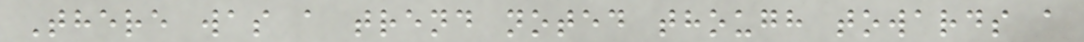There was a trend noted though towards a
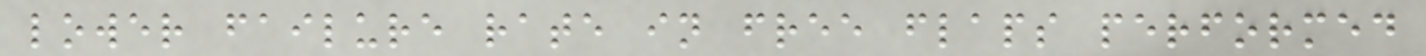lower failure rate in free flaps performed
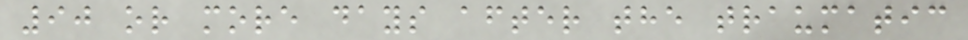90 or more days after the traumatic
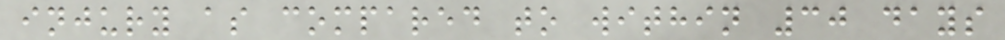injury as compared to within 30 days
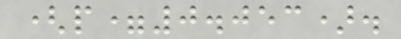(p=0.053).
